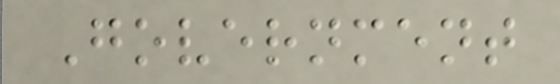Government
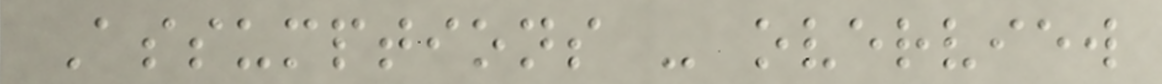Assumptions - overview
